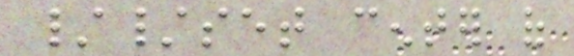//set center of
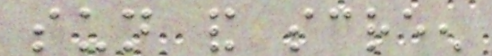sun and screen
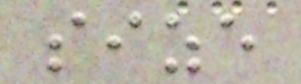size
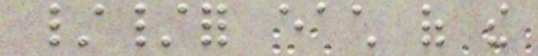//for each of the
